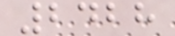2428
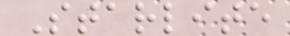Starlite
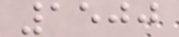1500
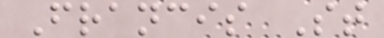Francis St
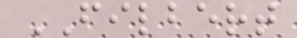FILBERT
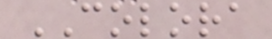COLORA
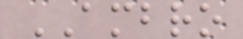AMBRO
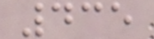435
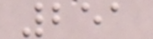251
